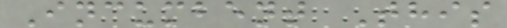Incumbent This
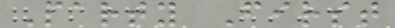Party First
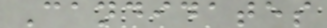Candidates
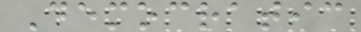Democratic
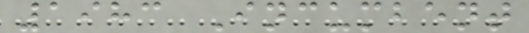1983 Incumbent
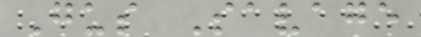Gus Savage
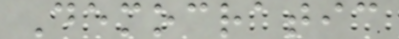Democratic
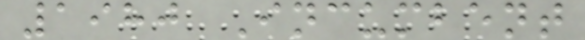1980 Incumbent
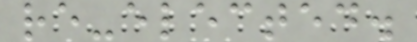re-elected.
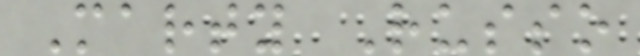Marty Russo
